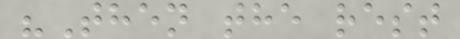"Then the rest
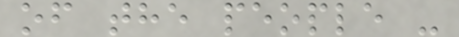of the people -
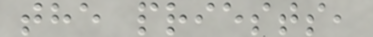the priests,
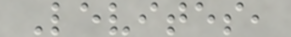Levites,
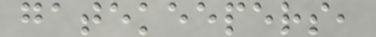gatekeepers,
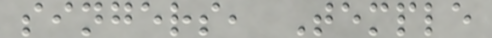singers, Temple
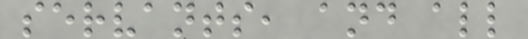servants, and all
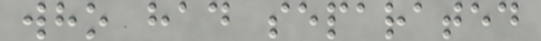who had separated
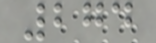274
